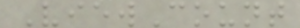ViewCount
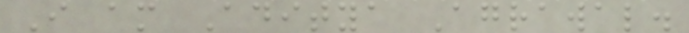I am Aditya Agrawal.
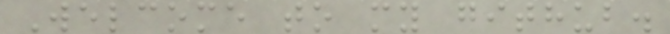Welcome to my github.
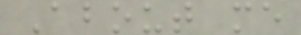About me
